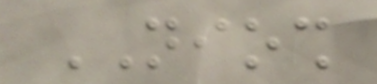NIOSH
